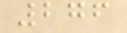276
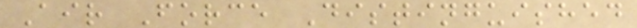Air Force Distinguished
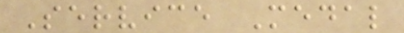Service Medal
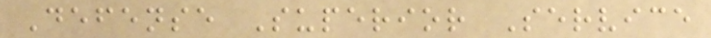Defense Superior Service
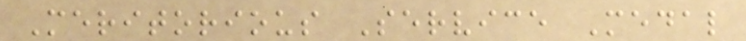Meritorious Service Medal
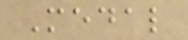Medal
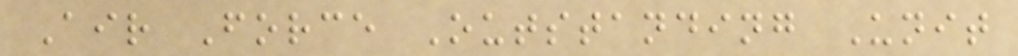Air Force Outstanding Unit
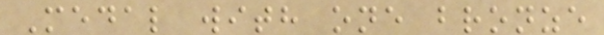Medal with one bronze
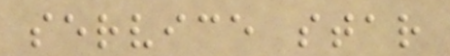service star
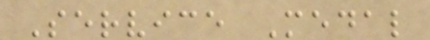Service Medal
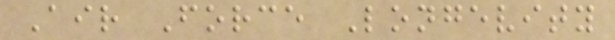Air Force Longevity
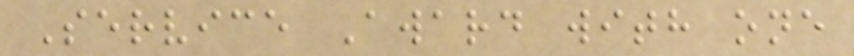Service Award with one
